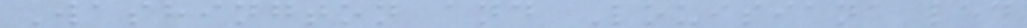Washington and Louisiana led
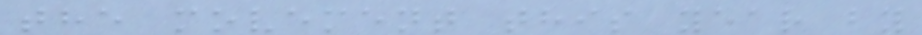the movement this year by
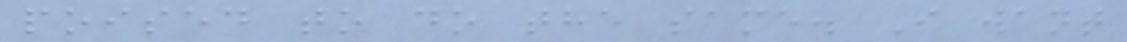poised to do the same. I want
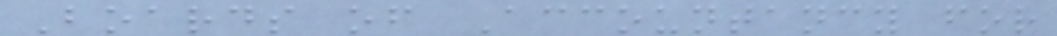Boards of Accountancy for
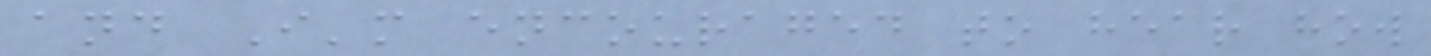and I'm encouraged to hear how
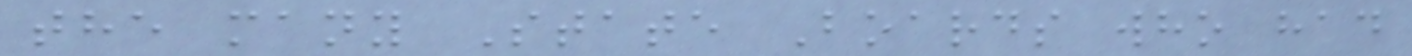the many State Boards who had
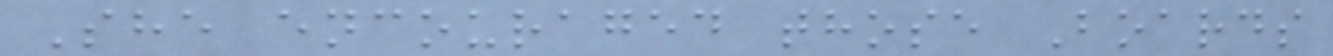She encouraged those Boards
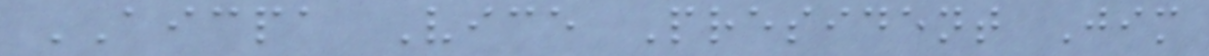AICPA Vice President Jim
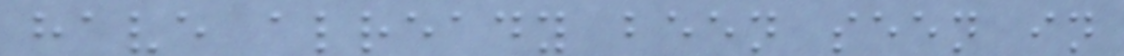have already been seen in
